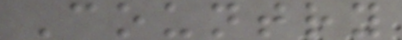Country
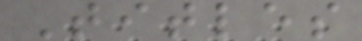Titles
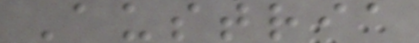Austria
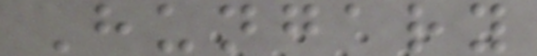Hungary
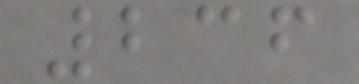236
